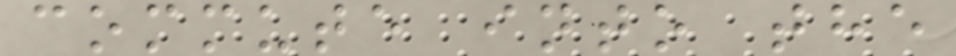commute into the
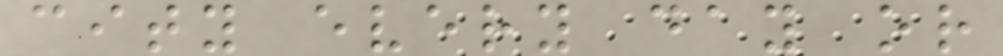city every day or
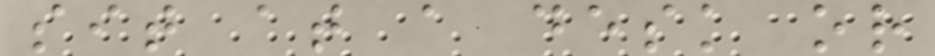sit at a desk or
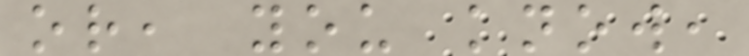or, you know,
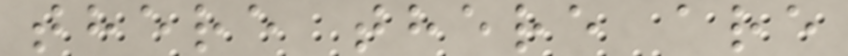there there are
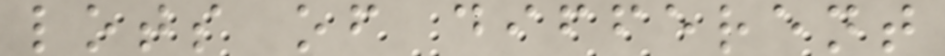lots of different
